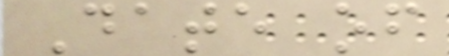Date of
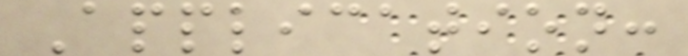Application:
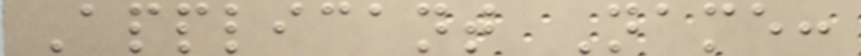Applicant Name:
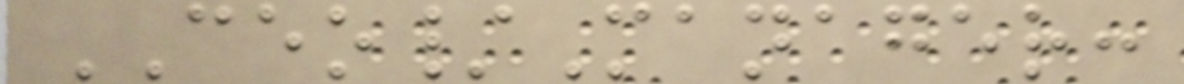CEO/Manager:
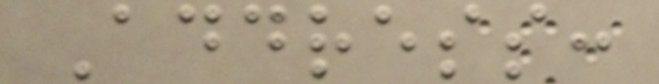Address:
